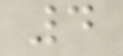4
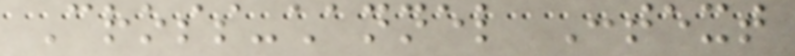Cross-channel Context
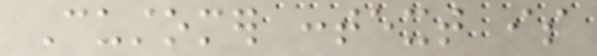Customer context is
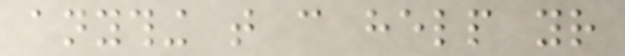anything that can help your
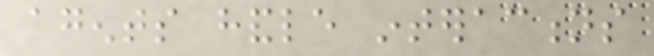agents handle interactions
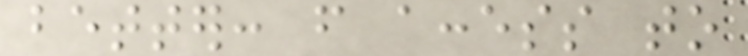better: from access to
